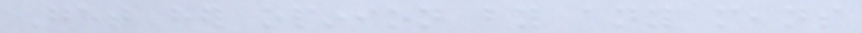Get her opinion by any means
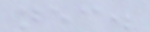necessary.
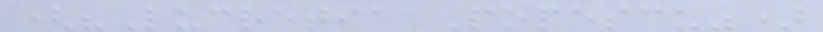("Lucretia Popescu")
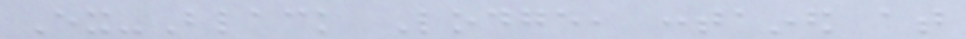Ex-Black Lodge, contained at
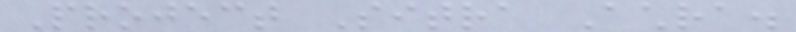Project Sitra Achra.
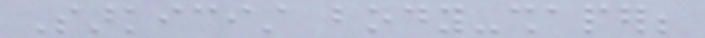Sarkicist body-shaper;
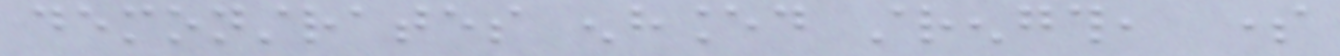demonstrates enhanced strength, some
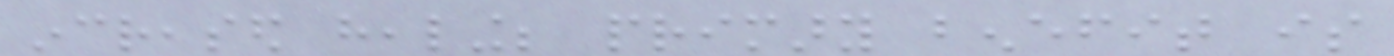increased healing; primary benefit is
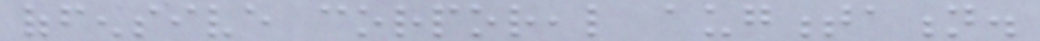offensive corporeal augmentation.
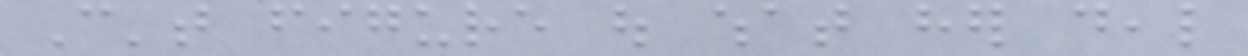Can't figure out what her deal
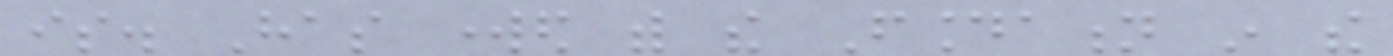is. Has worked with the Foundation in the
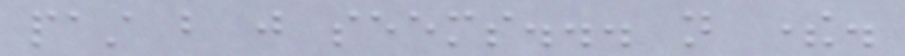past but just seems... not there.
